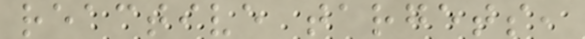reactive targets,
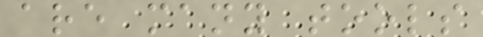are many tools
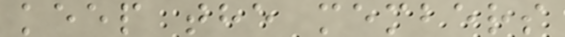keep the members
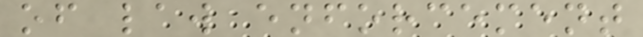of law enforcement
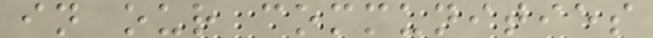in our communities
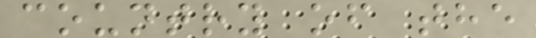country of the
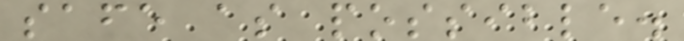safe as possible.
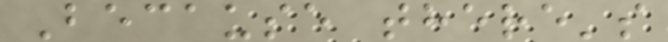Because there's
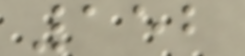152
